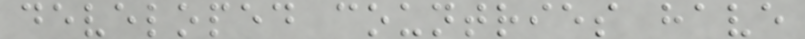developed countries have
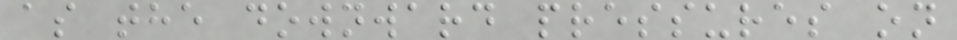as the downward pressures on
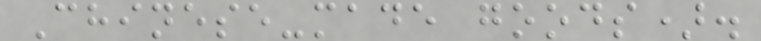Chinese-made goods).
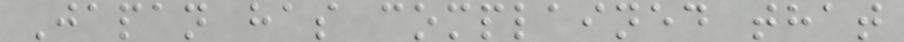Japan has complained that
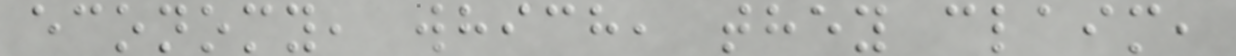economy, which, they claim,
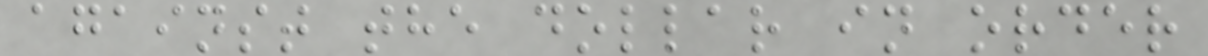against the dollar in order
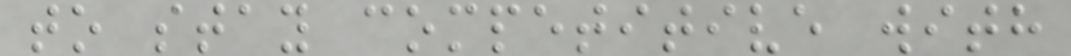to stay competitive with
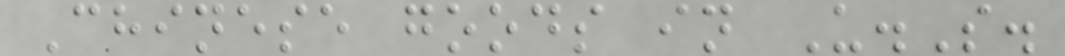Chinese goods in U.S.
